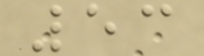53
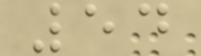54
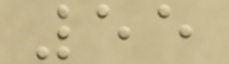55
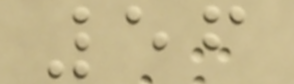56
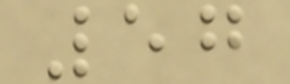57
